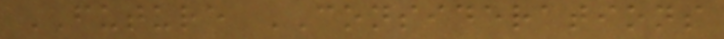FUTURE CONSIDERATIONS
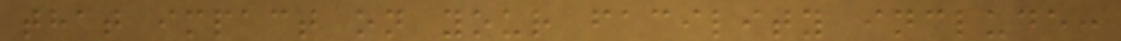that impact on your facility include:
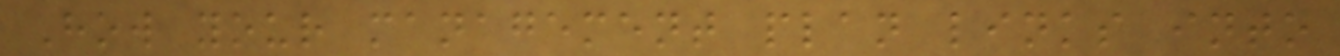How your management plan links into
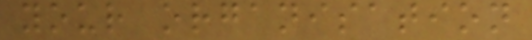your organisation
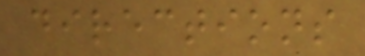directions
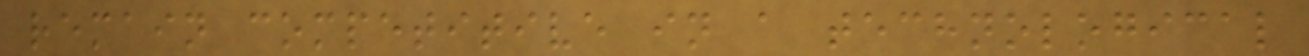remain competitive in a technological
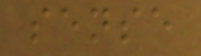sense
